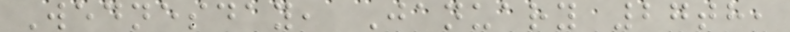Wednesday, January 27th,
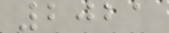2021
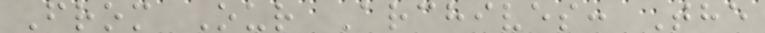From Our Archives: The
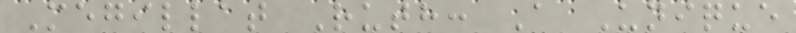Megillat Ruth: A Unique
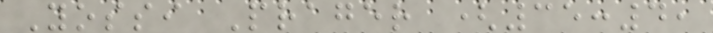Yossi Prager (35:4,
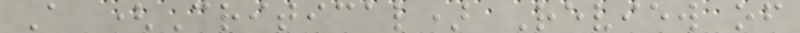A (Critical) Review of
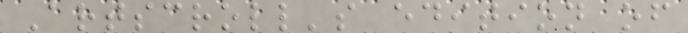Artscroll's edition of
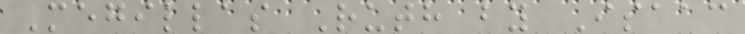Megillas Ruth by Isaac
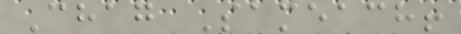Chag Sameach!
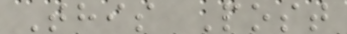This Post
